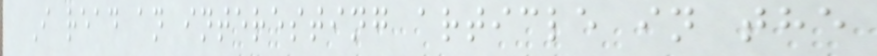I read an interesting article in the
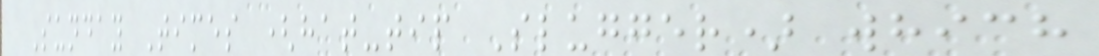Sunday Times (hat-tip Slugger) which
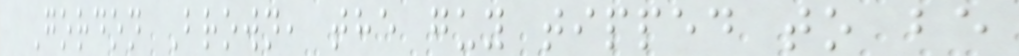Gordon Brown, the guy tipped to be
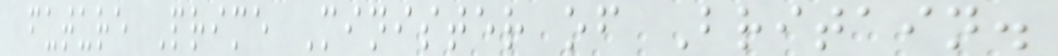future Prime Minister of Britain.
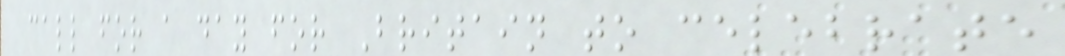call for a day for Britain to celebrate
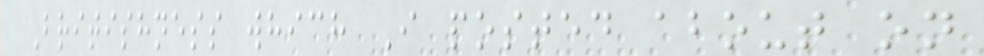Britishness which I posted about on
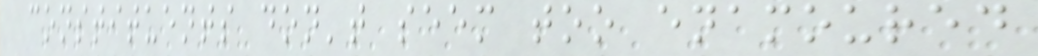constituents don't seem too enamoured
